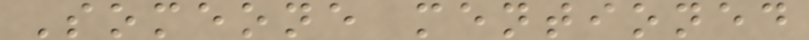Someone mentioned
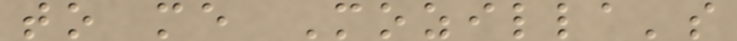to me Mozilla's
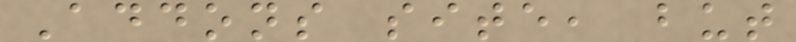Addons site, but
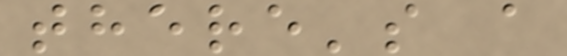there's a
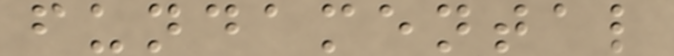fundamental
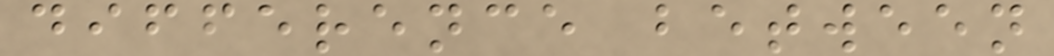difference between
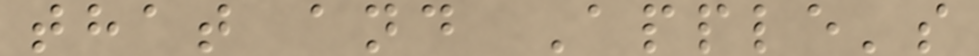that and Apple's
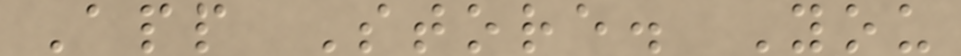App Store. You
